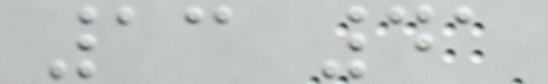13 41
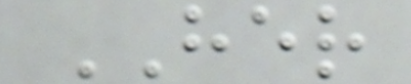HER
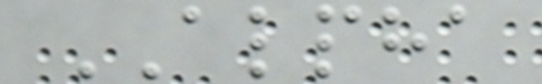ALPHA
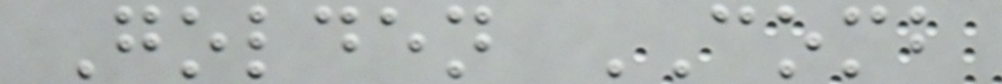Golden COMB
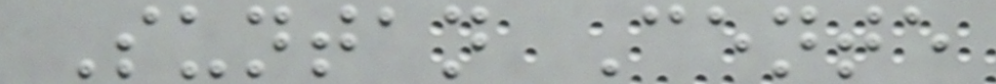Suntan Cente
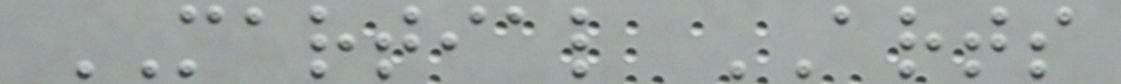MARTIAL ARTS
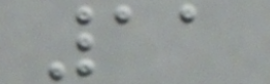11
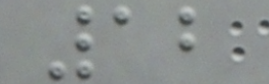12
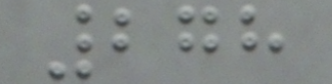278
